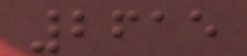2615
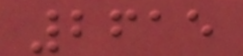2615
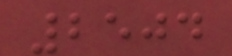2504
